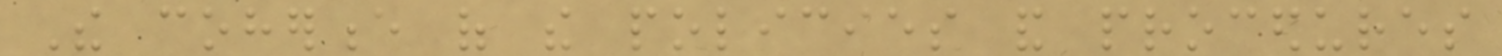The coherence of the policies and procedures
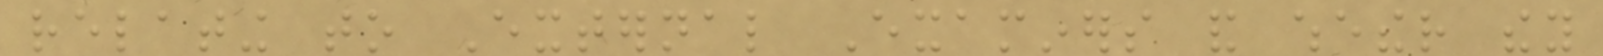relating to External Examiners and whether they
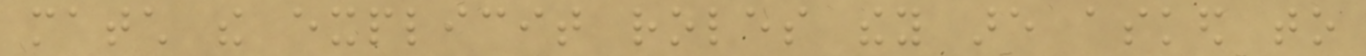match the explicit roles they are asked to
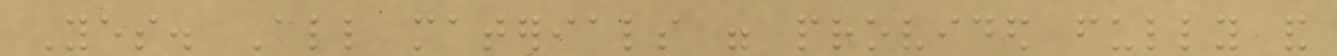Yes. All materials were provided fully and
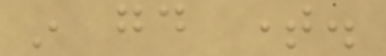in good time.
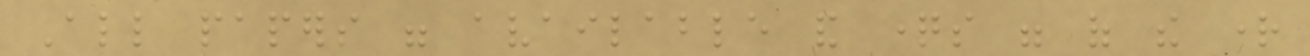All papers were available and questions were of the right
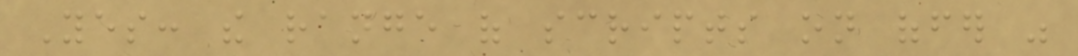Yes: the range of scripts on offer was
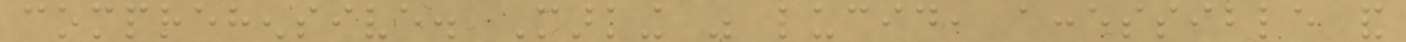comprehensive. Marking was lucid, accessible and
